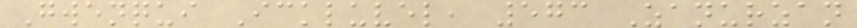Gwenqui Ickluvel, 573 Zanurzan
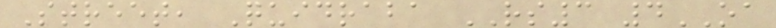Street, Quidraba RS3 4OA
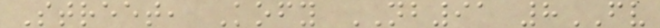Street, Kofy NB91 8FV
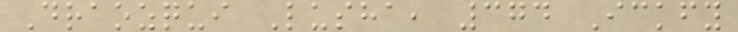Draozqui Lusha, 374 Ickfy
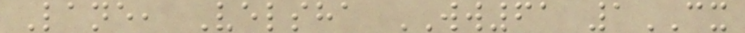Lane, Velsha WW61 1CX
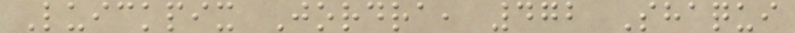Luickpix Jordra, 472 Shaqui
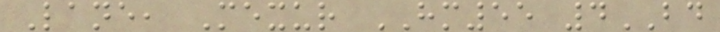Lane, Mexur HM55 4BD
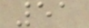51
